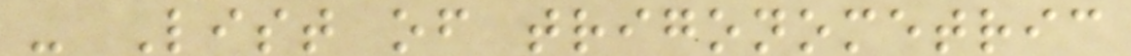- List of trigonometric
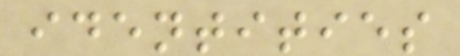identities
